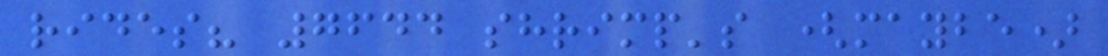rides? 7644 shrimp's (maybe)
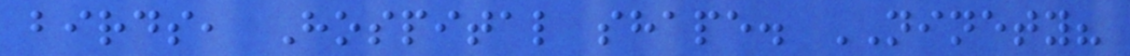birds, Hospital shape. NINETY?
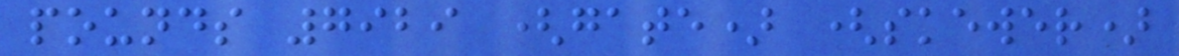pounds 7929 (gate) (skewer)
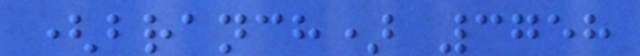(branch) 3758
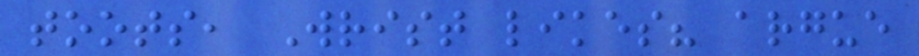toots, Wrist likes? argue
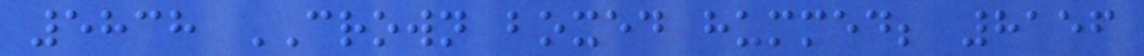5838 CROWN boxed hummed; 8156
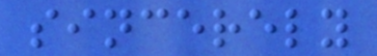sincerely
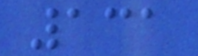131
